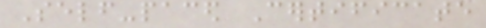Self-paced Certificate
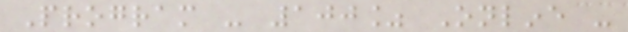Program - 100% Online -
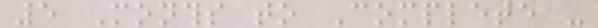5 Months to Complete -
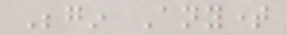Begin Anytime
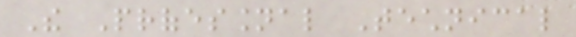The Professional Technical
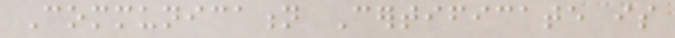Communication Certificate is
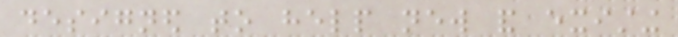designed to help new and existing
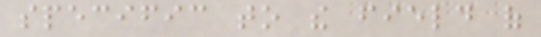specific to the field of
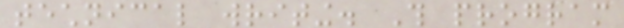technical writing. This program
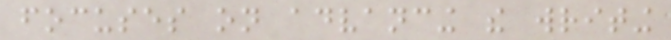focuses on advancing the writing
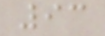93
